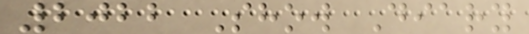2022 Show Diary
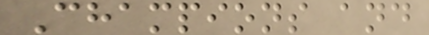Champions and
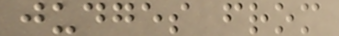judges from
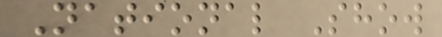National Show
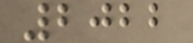2022
